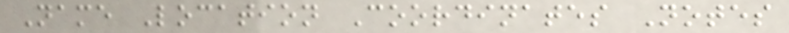Name Location Coordinates Notes
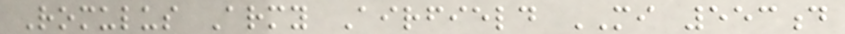Romulus Army Airfield MI 553d
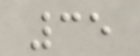35
